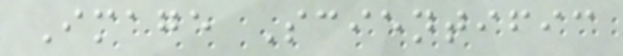Image Scientific
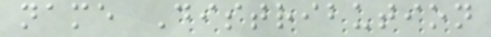name Distribution
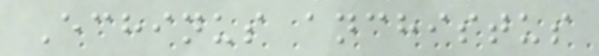Echinus anchistus
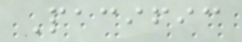Pacific
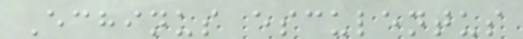Echinus esculentus
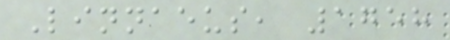Linnaeus, 1758
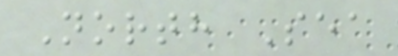North Sea
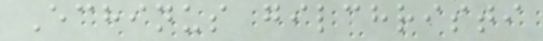Echinus gilchristi
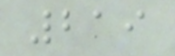219
